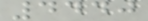4440
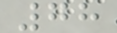78
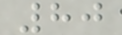80
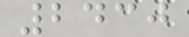2430
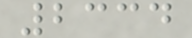2334
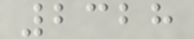2328
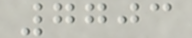7703
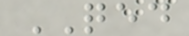QED
